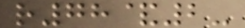r78&2-
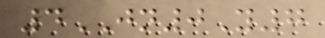4JN0Y7
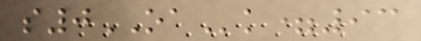s0OAk=93
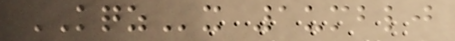KQZx 1umblj
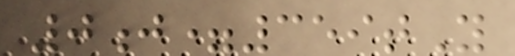0j=359tY
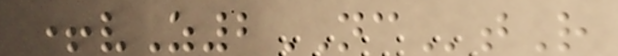+vZ2NCtR
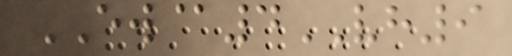EW@4VH9
